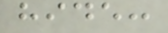hide:
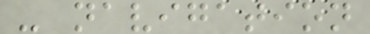- navigation
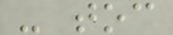- toc
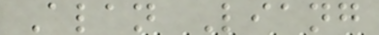Alan Liang
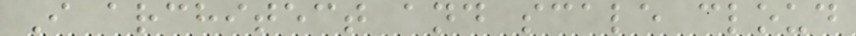I architect and scale cloud
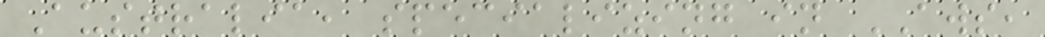Australia, specializing in AWS,
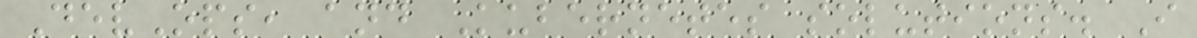DevOps, and Kubernetes solutions. I
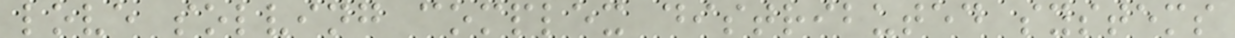love solving complex distributed systems
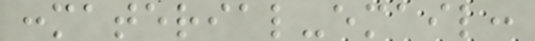:material-email:
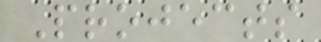Projects
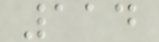114
